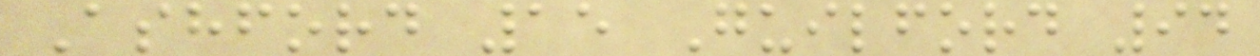Ashford 15 Guilford 94
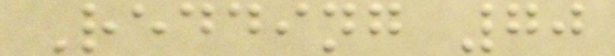Redding 70
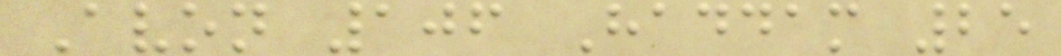Avon 106 Haddam 25
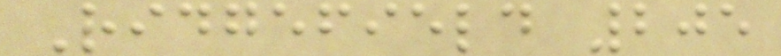Ridgefield 205
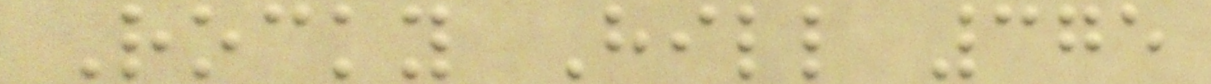Rocky Hill 375
